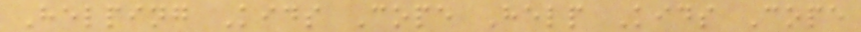Helping Kids Cope Help Kids Cope
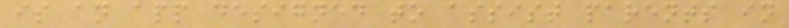is an app designed to assist parents in
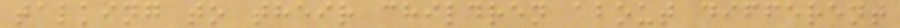talking to their children about different
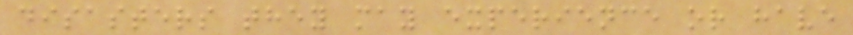disasters they may experience or have
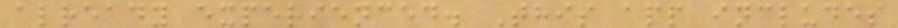already experienced. This app includes
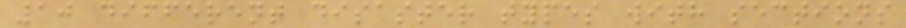10 different disaster types with sections
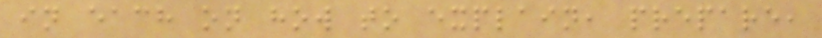in each on how to explain, prepare,
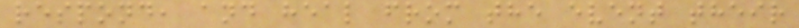respond, and heal from the event their
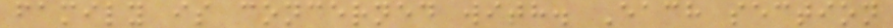family is concerned with. Each section
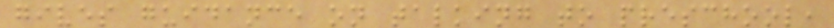gives guidance on talking to preschool,
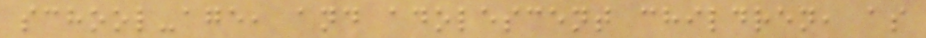school-age, and adolescent children, as
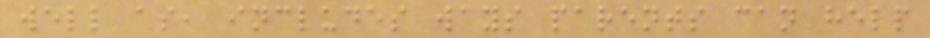well as, includes ways parents can help
